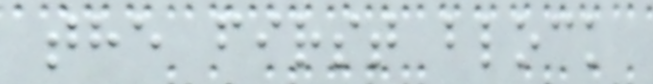the first block
